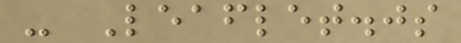- Leaflet.js
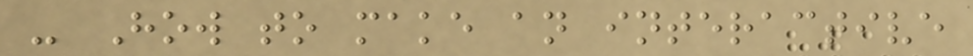- How to make an interactive
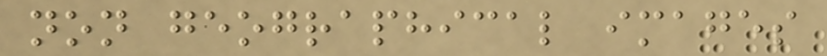non geographical images
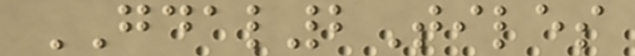GDAL2Tiles
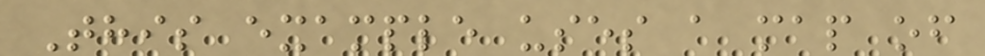This example uses a map of
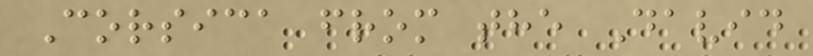Corsica from the David
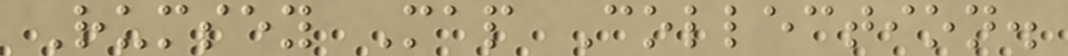Rumsey Map Collection.
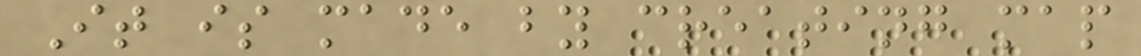It is made by creating map
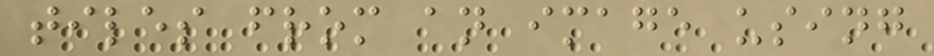tiles from an image using
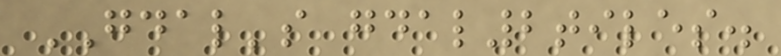GDAL's gdal2tiles.
